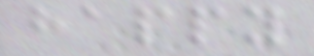happy
